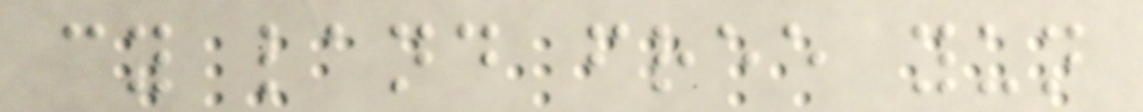cy land free yun
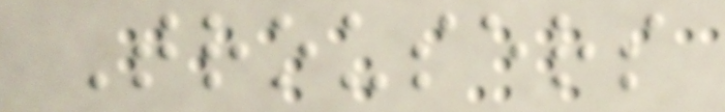Trousers
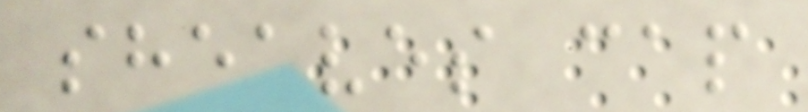sheaves cap
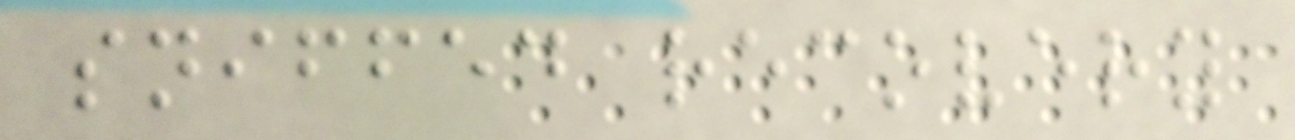sniffed recovery
